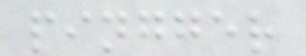pingger
